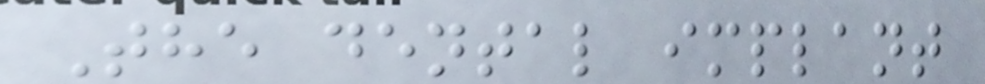The dental implant
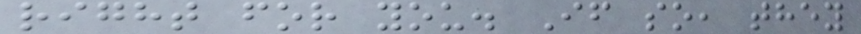right for you. If so, they
